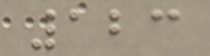123
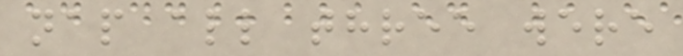nap all three were
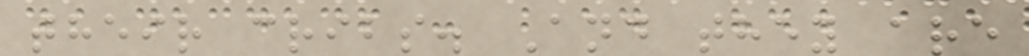their cribs. And they are
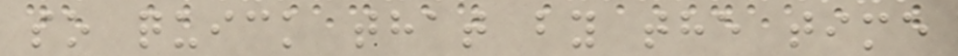so quick that by the time
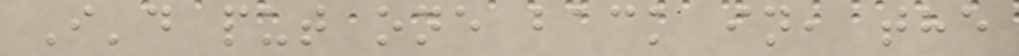I'd put one back in, the
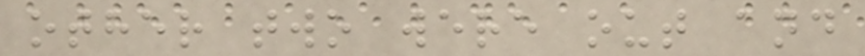other two were out and
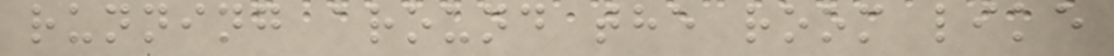running around the room like
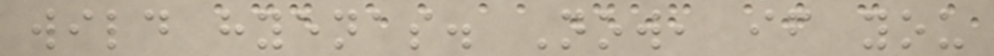wild hyenas. Now, if you
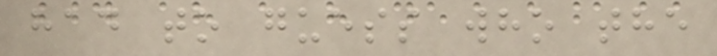had to guess who the
